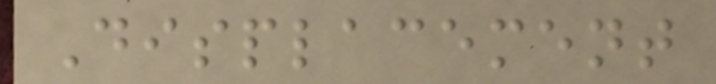Displacement
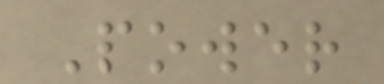Power
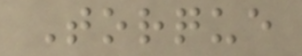Torque
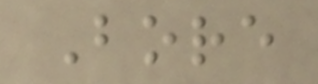Bore
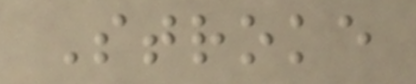Stroke
